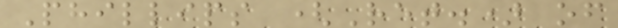Phillips (Ret.) of
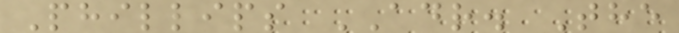Phillips ADR. The
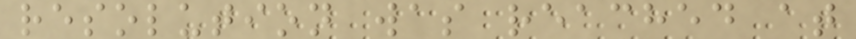resolution was reached at
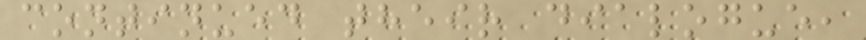continued their dialogue,
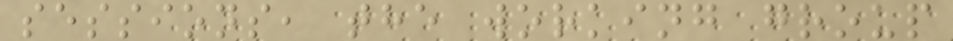sessions, the working group
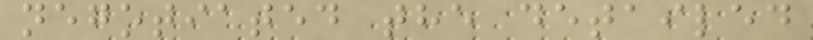negotiated the detailed
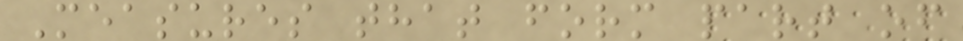Measures that form part of
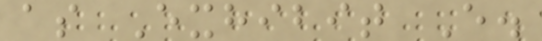as Exhibit E.
